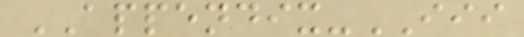APPENDIX-III
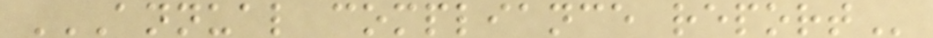ANNUAL COMPLIANCE REPORT
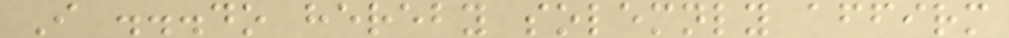I ...do hereby solemnly affirm
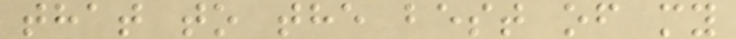that to the best of my
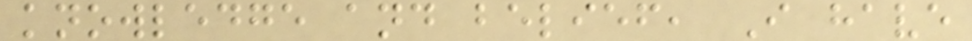knowledge and belief, I have
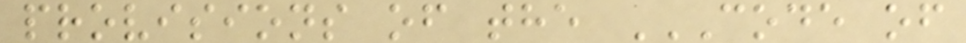provisions of the CODE OF
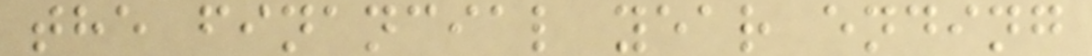the financial year ending
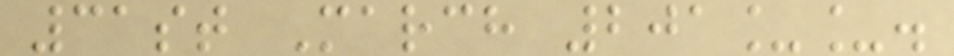31st March 201__.
